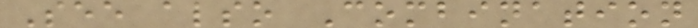See also Combination
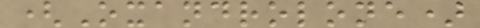(Oxandrolone)
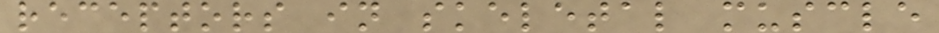receptors in skeletal muscle
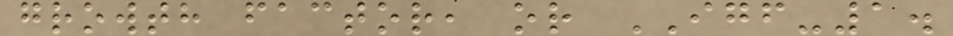growth factor, or IGF-1.
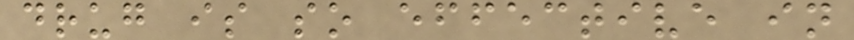drug is so effective in
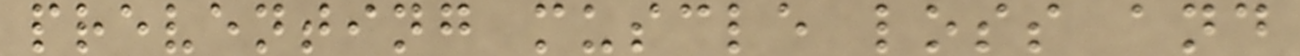preventing muscle loss and
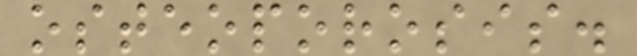osteoporosis.
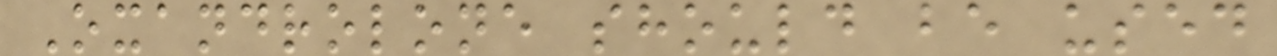Oxandrolone should be used
